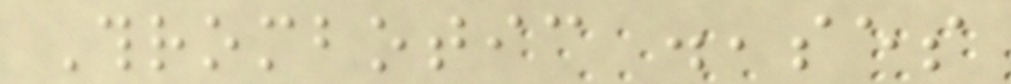Thrombotic diseases
